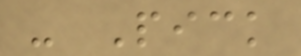- Pick
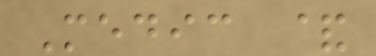Medic &
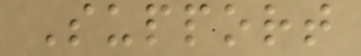Support
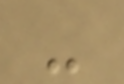-
